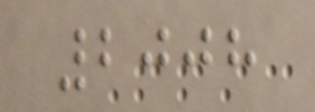2008
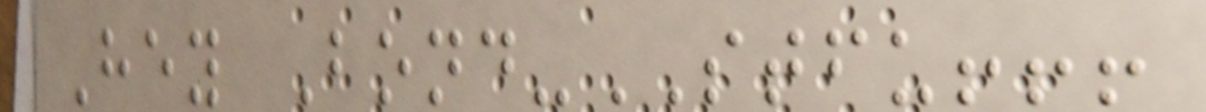Hey Bond-STFU!!!
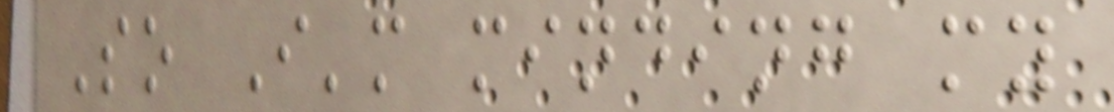So I'm minding my
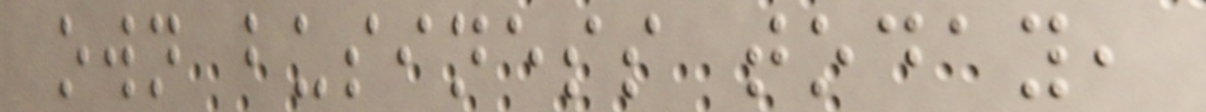own business today,
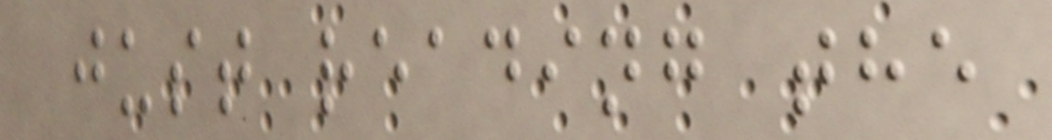just reading the
